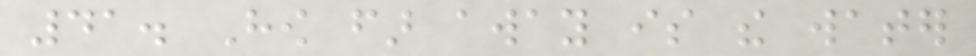41. How far away is the water
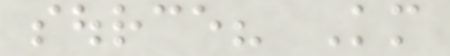source? Km
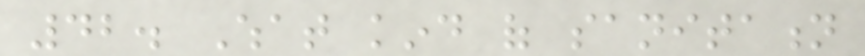42. What kind of sanitation
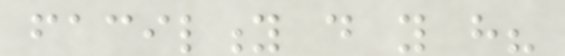facility do you have?
